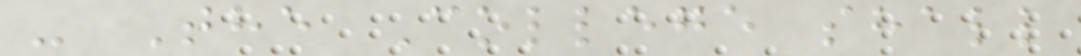- The College shall
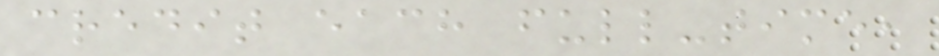credit each full-time,
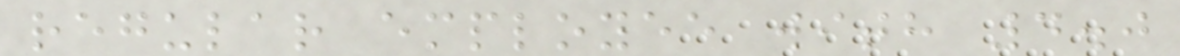regular employee with 4.0
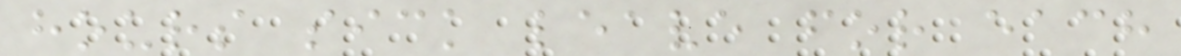hours sick leave for each
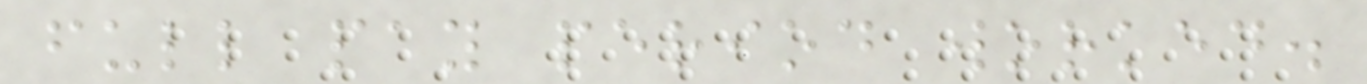full pay period worked.
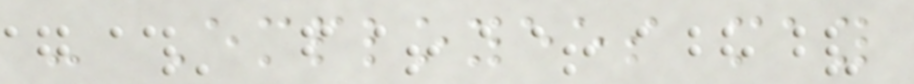- Employees may
